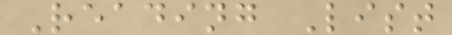Reading List
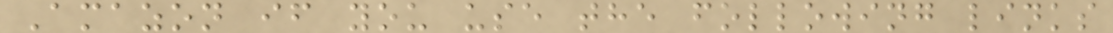Amazon if you use the following links
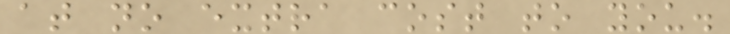at no extra cost to you.
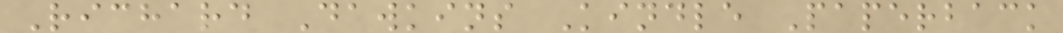Richard Dawkins Kindle Paperback
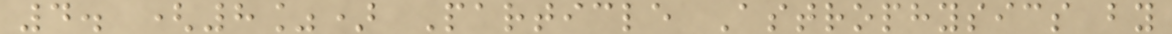4. (8%) Particle Astrophysics by
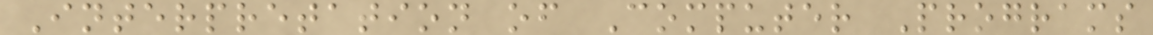Interpretation of Computer Programs
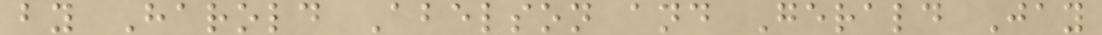by Harold Abelson and Gerald Jay
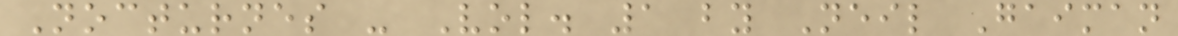Nocturnes - Vol. 1 by Neil Gaiman
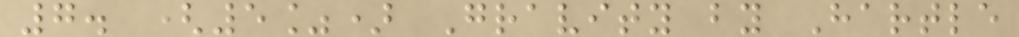7. (5%) Gravity by Hartle
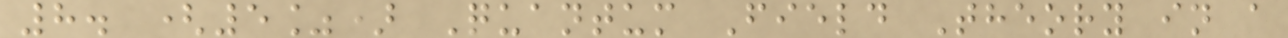8. (5%) Quantum Field Theory in a
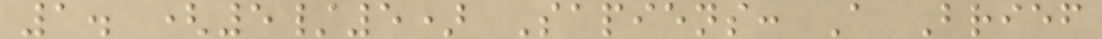1. (5/5) Sapiens: A Brief
